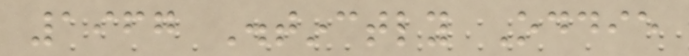1967 Distinctly Oddie
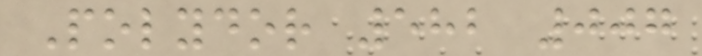Polydor 582 007
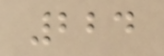224
